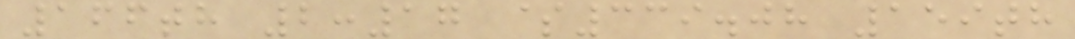166th 2:17 $339.08 159th
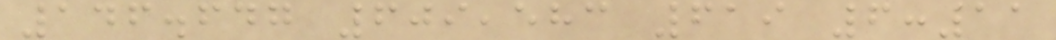146.647 609,583 619 6:11
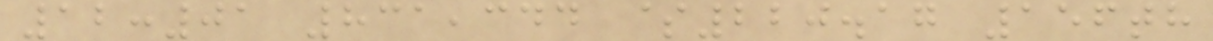12:01 831,344 $220.17 156th
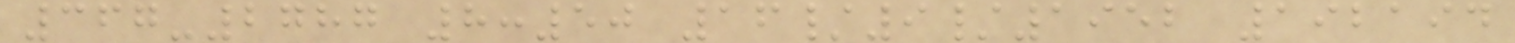367-2787 8:50 16/9/1952 192194
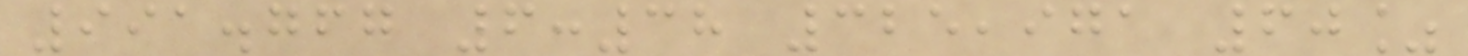991.767 6:38 325,971 60%
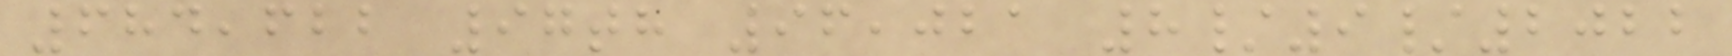684,622 97th 96,021 8/9/2022
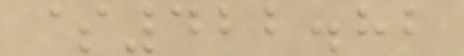$422.82
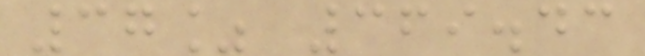37% 369.43
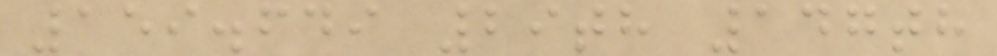159.649 29th 147th
